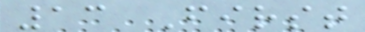13 First
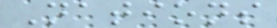Nations
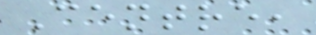Centre,
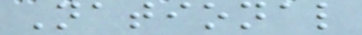National
